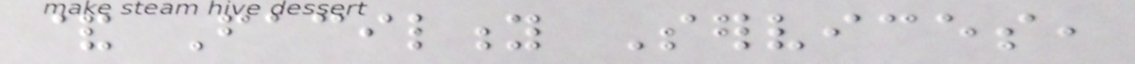& Facility Services,
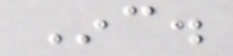Inc.
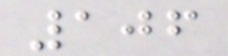106
